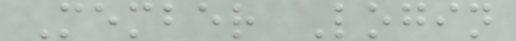Member Login
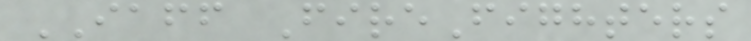IAFF FireFighters
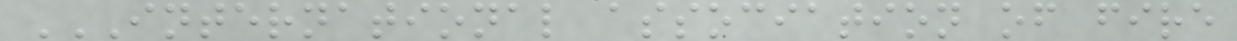INTERNATIONAL ASSOCIATION OF FIRE
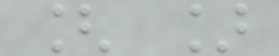[ ]
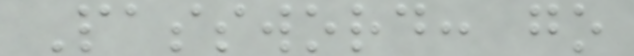Password: go
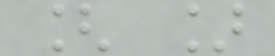[ ]
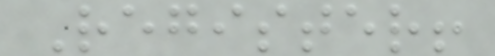Register!
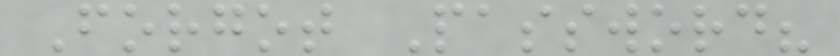Forgot Password?
